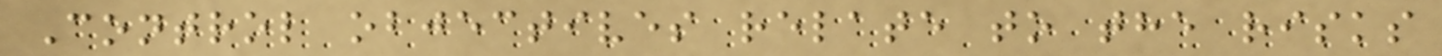Control objectives relate to the risks
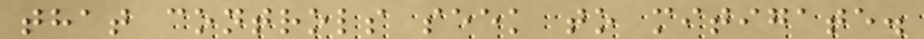that controls seek to mitigate.
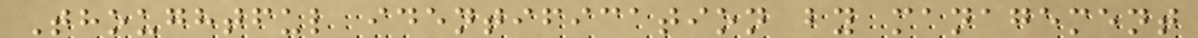Thoughtful identification by management
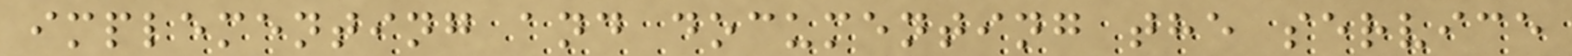implementing and documenting the service
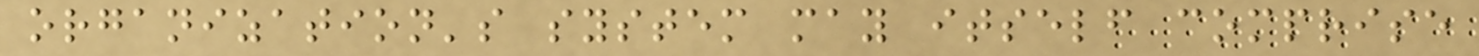organization's system may itself comprise
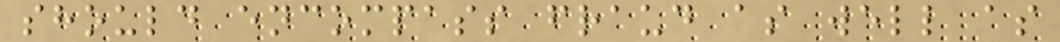should encompass fraud as well as
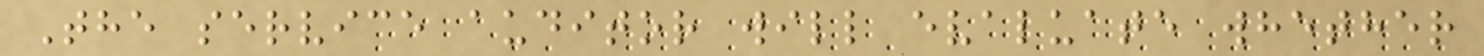The service auditor will evaluate whether
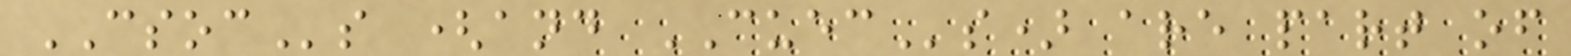CSOCs (and CUECs) are part of
